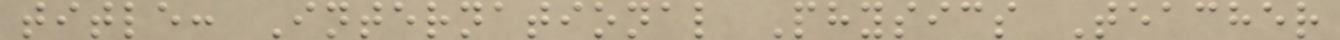title: International Physics Teacher
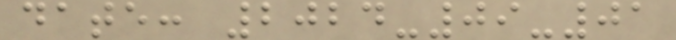date: 2024-09-01
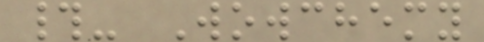#- Wowchemy
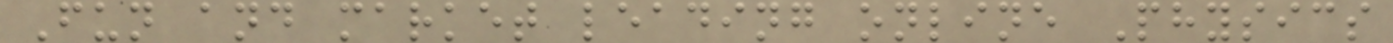Fun and market leading online Physics
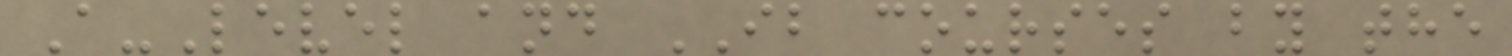A-Level and IB courses by the
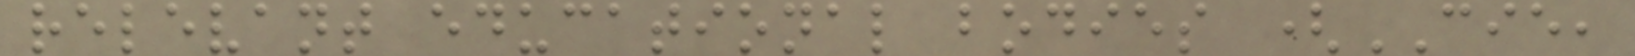relevant educational bodies (CIE,
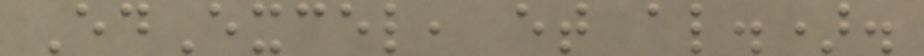EdExcel, et al.).
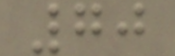70
